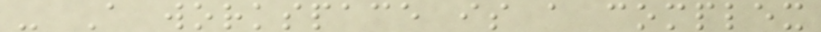- A workspace is a complex
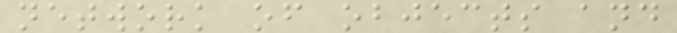network of objects and
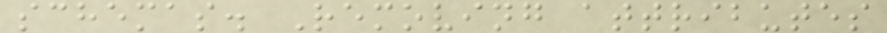schemas. Removing attributes
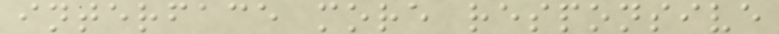interface more responsive
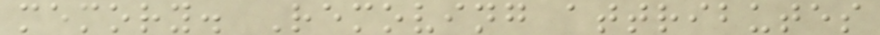memory. Removing attributes
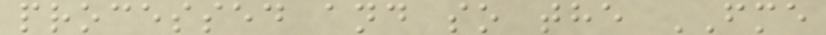processed and so the FME
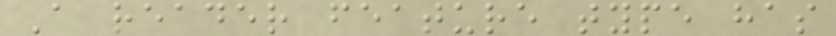A reader feature type has
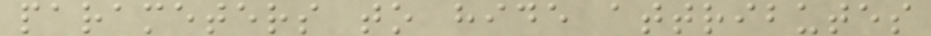parameters to hide attributes
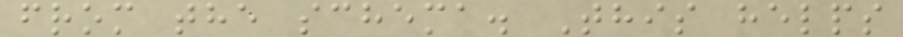from the schema. This helps
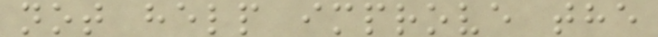not help improve the
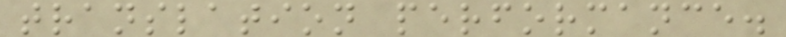translation performance.
